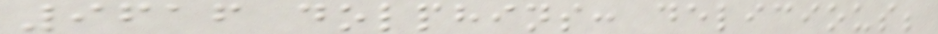9616 dolphins: delicious;
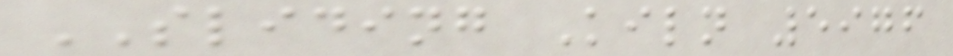SLIDING Kiln 5976
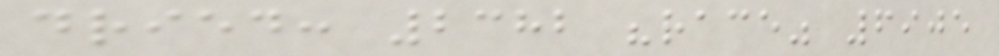dried: 2382 "race" 6905
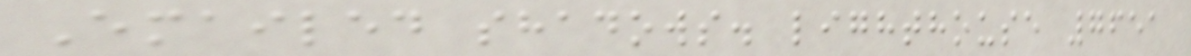Emailed shadows. lighthouse 7651
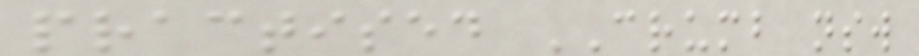practised CRUMB nsw
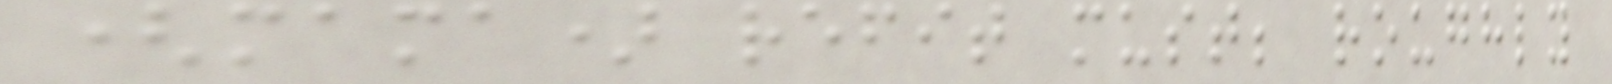(mama) refit must; roughly
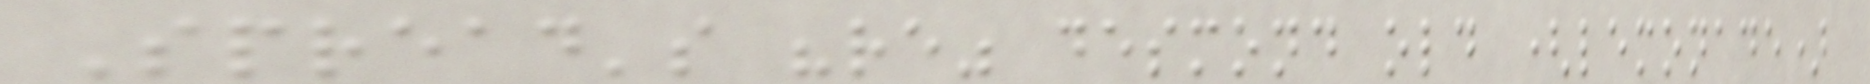Spread's "re" desmond old (lemonade)
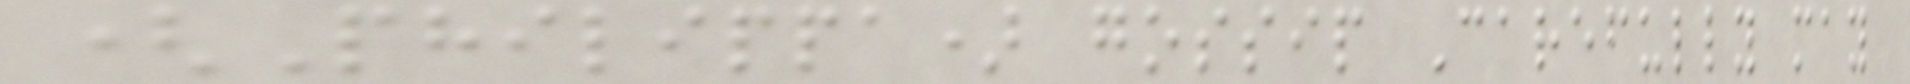(Philippa) gossip Carefully may
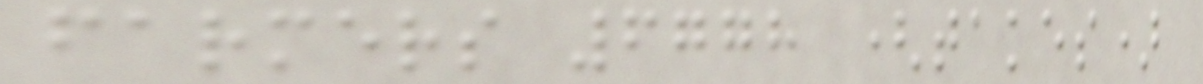farmers 6778 (takes)
